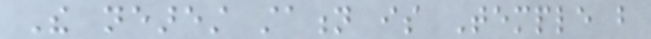The nearest station is Temple but
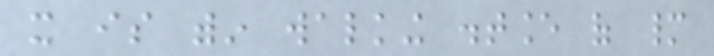it is within walking distance of many
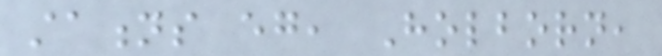stations eg, Holborn,
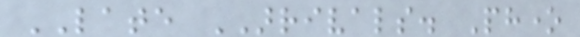LATE ARRIVALS. Phone
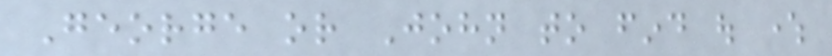George or John to find out where
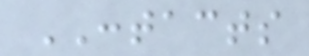CONTACTS
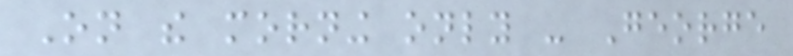On the morning only - George
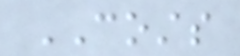COSTS
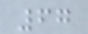67
